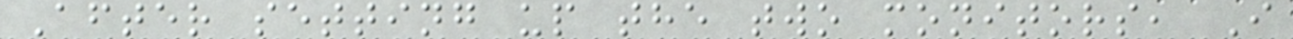After setting up the two monitors, I
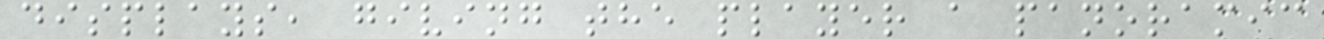displays, giving the player a panoramic
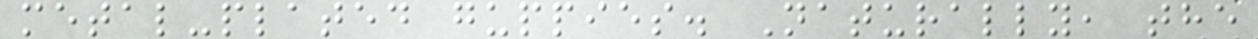metal-plated guppies. Naturally, the
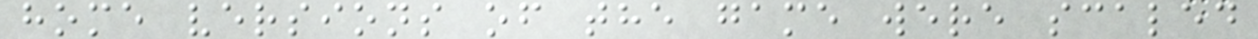home versions of the game were scaled
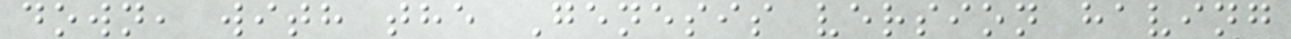down, with the Genesis version having
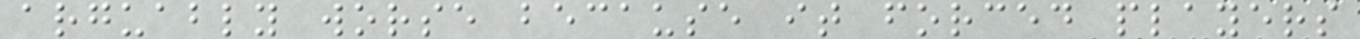arguably worse because it forced players
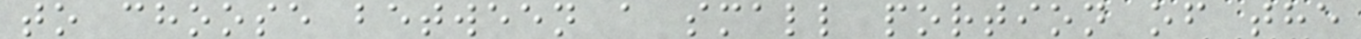to choose between a small portion of the
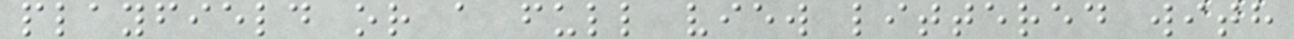playfield or a full view littered with
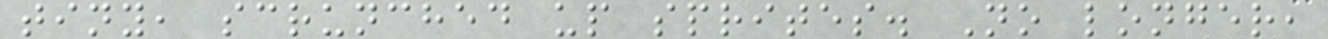tiny, scrunched up sprites. No longer,
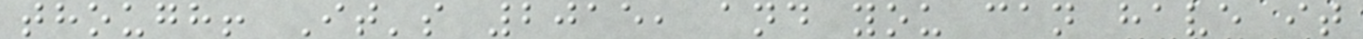though! It's 2015, and you can have it
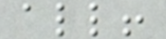all!
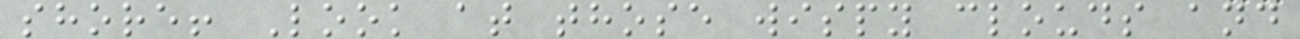shore! Look at those wispy clouds and
